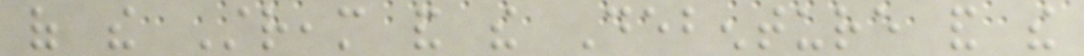of the Stream and the Debenture and the
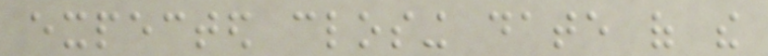expected closing date of the
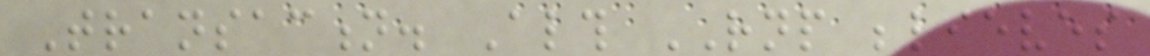Transaction. Although RNP believes
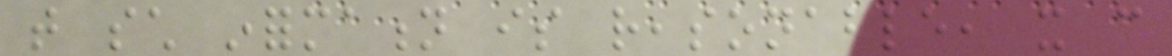that such information is reasonable, it can
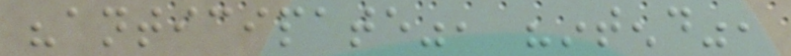"anticipate", "intend",
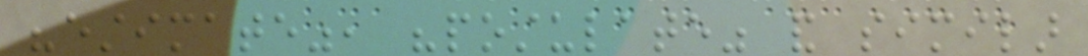"estimate", "postulate" and similar
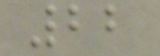22
